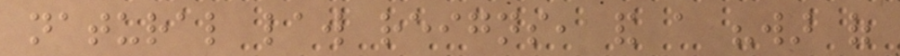natural law reigns, and a "war of
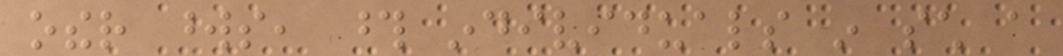other words, those individuals in such a
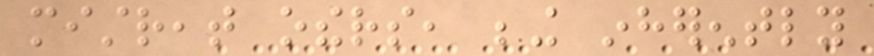mistreat others, being inherently
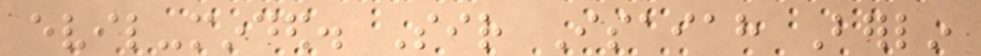evil-minded. Sir Isaiah Berlin
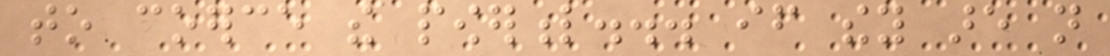to coerce the powerful... if they are not
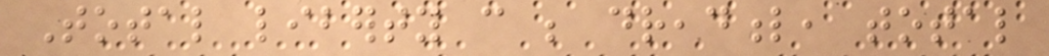Total liberty can be dreadful, total
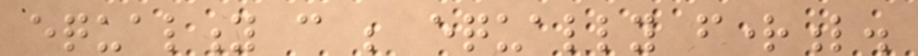equality can be equally frightful.
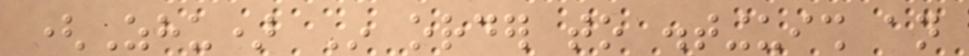(Zhu) In order to distinguish an
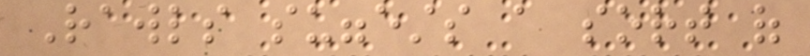Rawls suggests a sort of
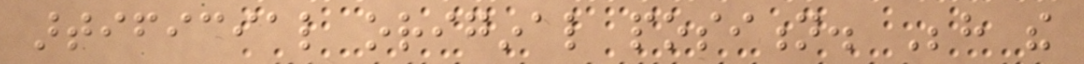artificial original position. Behind the
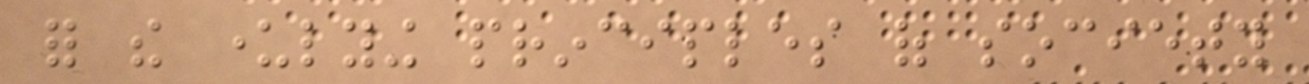for the underlying principles of society
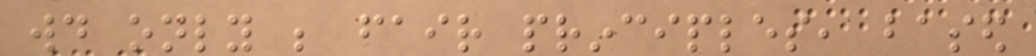would only be fair principles, based
